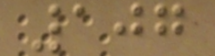107
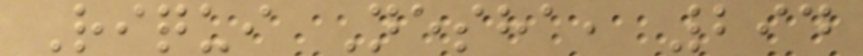Riqui Nesha, 294
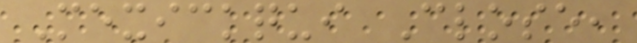Mexickqui Close,
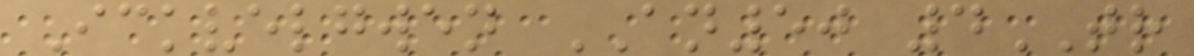Ickvelgwen AN50 4TR
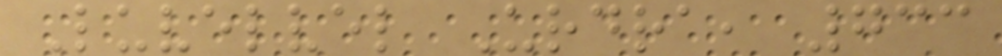Luvelvel Urdra, 733
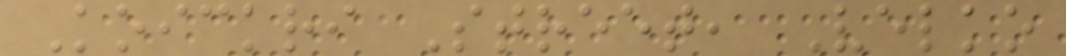Koickri Street, Velko
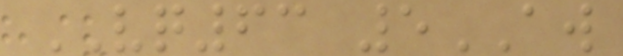VQ63 5AW
